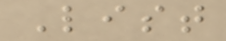List
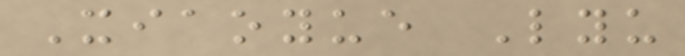Xiaoyue Lyu
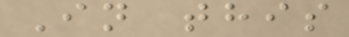In this
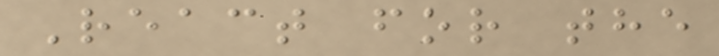React for the
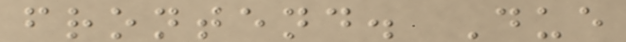frontend. Due
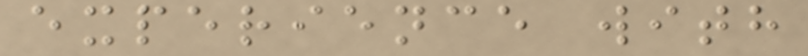experience with
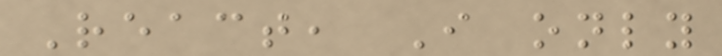React, I only
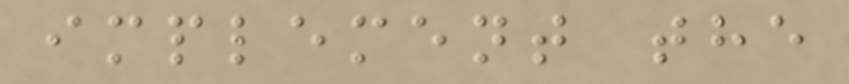implement the
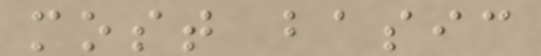most basic
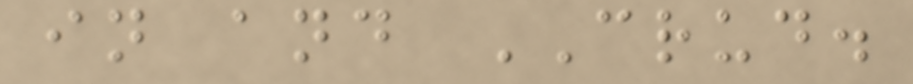in and CRUD.
